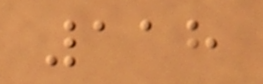118
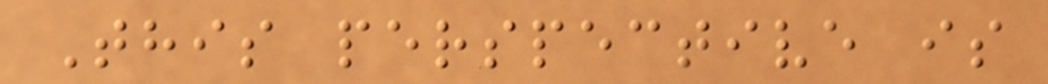This perspective is
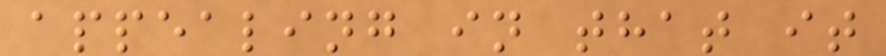appealing in that it
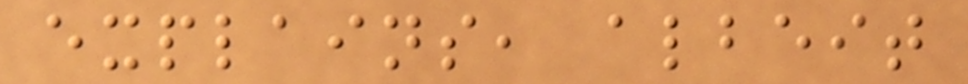explains, albeit
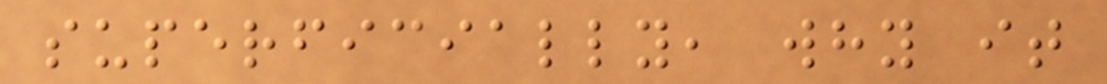superficially, why it
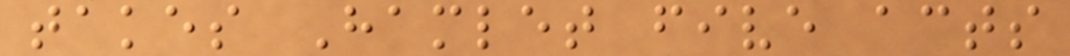takes Hamlet five acts
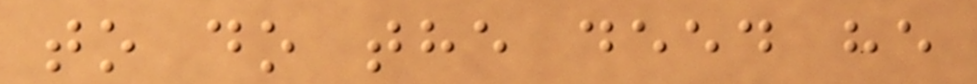to do the deed he
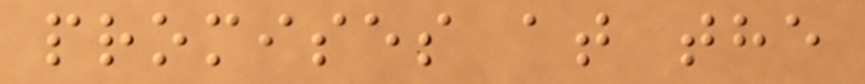promises at the
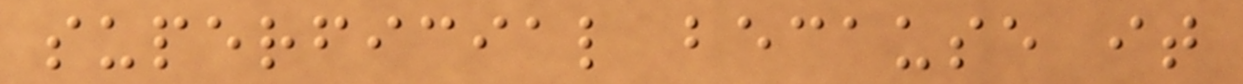superficial because it
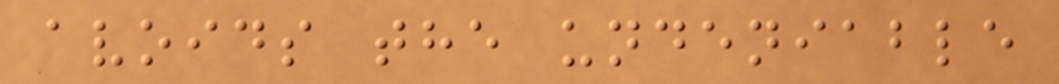avoids the undeniable
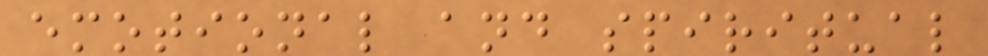emotional and spiritual
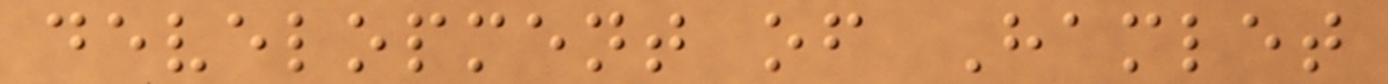development of Hamlet
